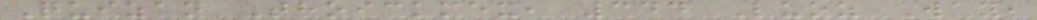Quizan Thoickmex, 344 Luoz Way,
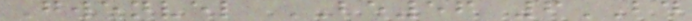Gwenvel BE56 6BD
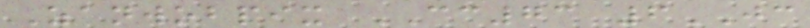Zanwobpix CC73 6JC
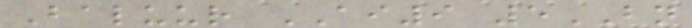Baluur AI9 5BN
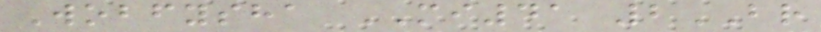Wobfysha MI41 2BR
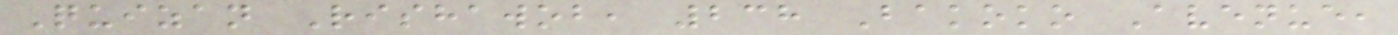Quizan Rishawob, 238 Bakoko Avenue,
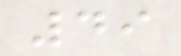49
